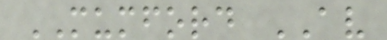MUMFORD AV
